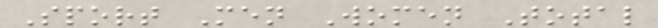Sport Men Women Total
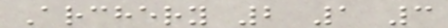Archery 2 1 3
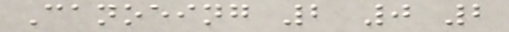Canoeing 2 0 2
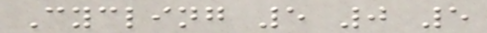Cycling 5 0 5
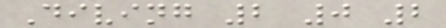Diving 2 0 2
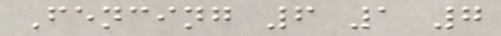Fencing 6 1 7
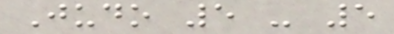Judo 5 - 5
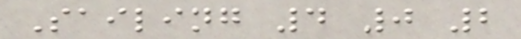Sailing 4 0 2
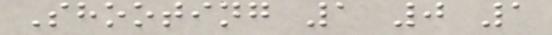Shooting 1 0 1
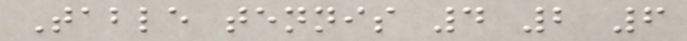Table tennis 4 2 6
